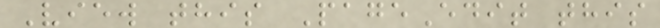View this PageEdit this
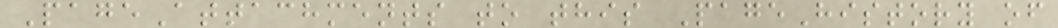PageAttachments to this PageHistory of
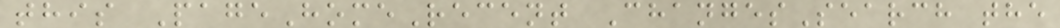this PageHomeRecent ChangesSearch the
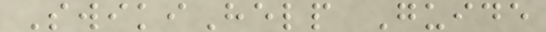SwikiHelp Guide
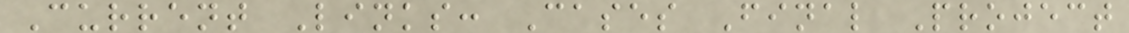Current Links: Cases Final Project
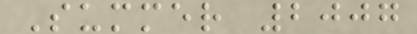Summer 2007
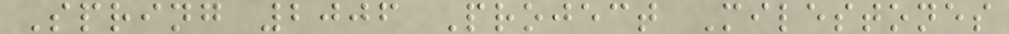Spring 2006 Project Milestones
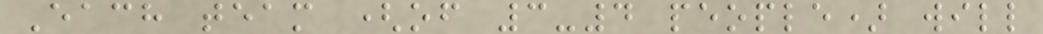Each team (of 3-4 people) will
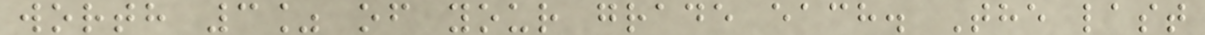worth 3% of your grade each. The last
